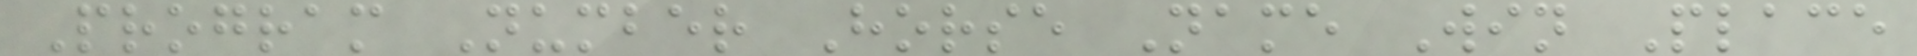Program Number Horse Name Win Place
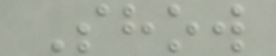Show
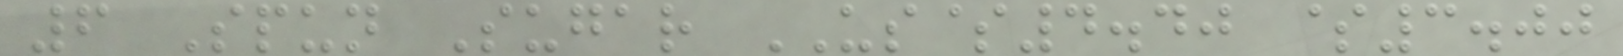6 Spun Sugar US$4.40 $3.00
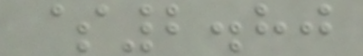$2.80
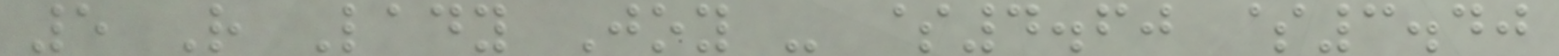5 R Lady Joy - $4.60 $3.40
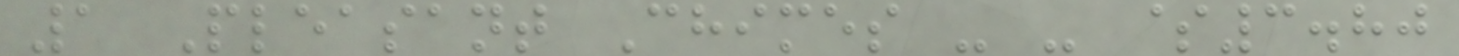1 Pleasant Chimes - - $3.80
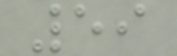59
